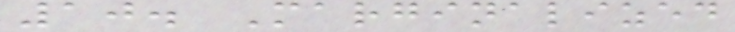10. Marginalized
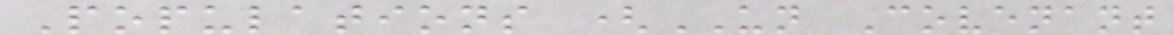Populations (UN Covenant
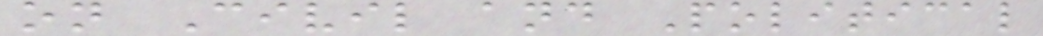on Civil and Political
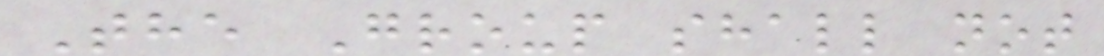The Group shall not
